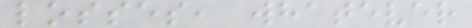losses, whatever
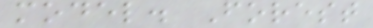model. Forest
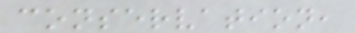conservation,
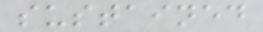sustained
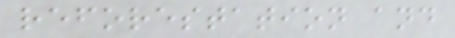reforestation and
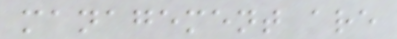management are
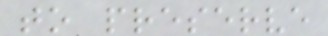to preserve
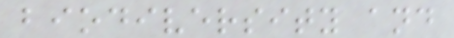biodiversity and
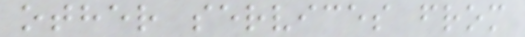other services from
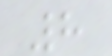8
